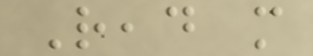Read more
